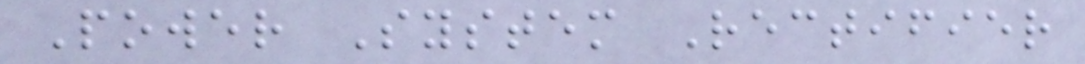Power System Rectifier
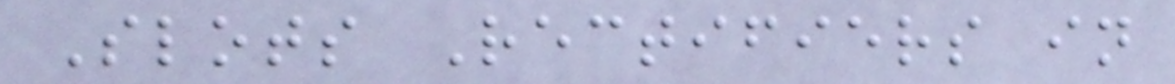Slots Rectifiers in
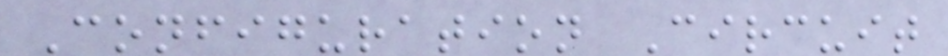Configuration Circuit
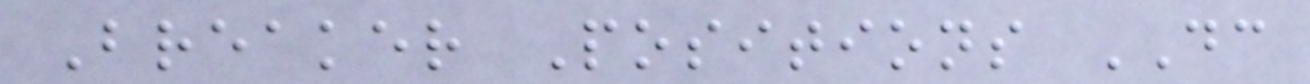Breaker Positions DC
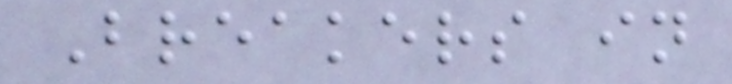Breakers in
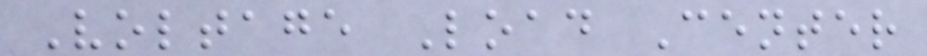Voltage Load Center
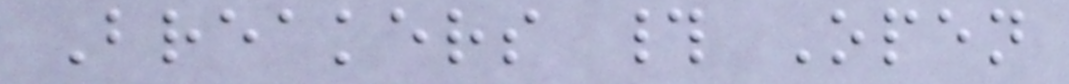Breakers # Open
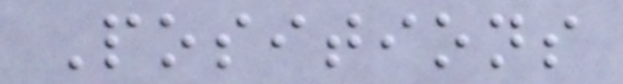Positions
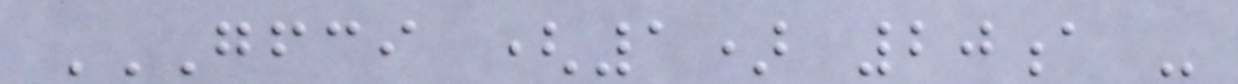GFCI (1) 20A -
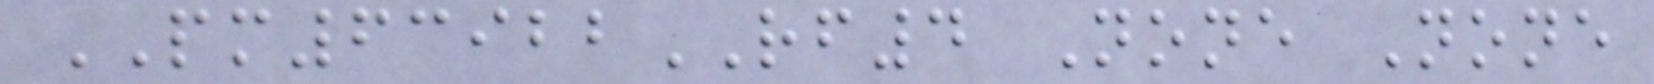PM63922RF4 None None
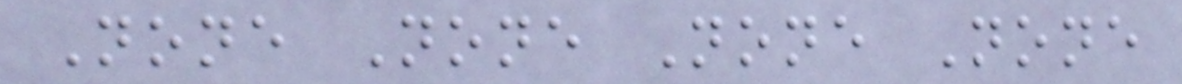None None None None
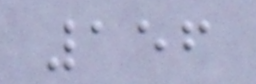156
